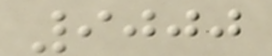9000
